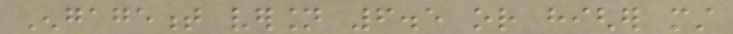Engagement version 6.5 or higher must
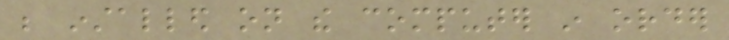be installed on the computer in order
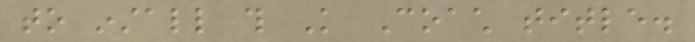to install this Knowledge Coach title.
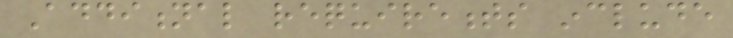Additional requirements include
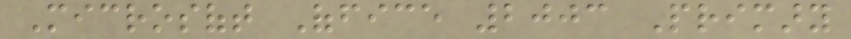Microsoft Office 2003 Primary
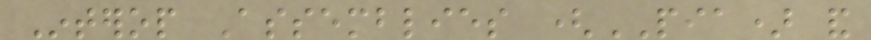Interop Assemblies (PIA) and
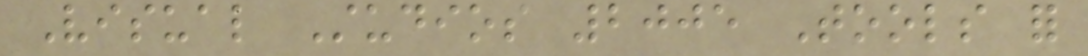Visual Studios 2005 Tools for
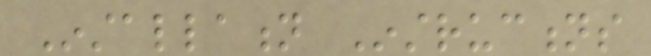Installation Instructions
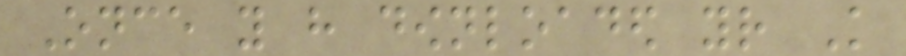Once you have downloaded your Knowledge
